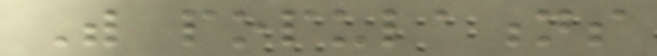With populations
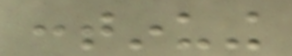continuing
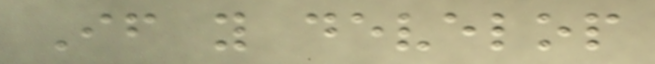If you develop
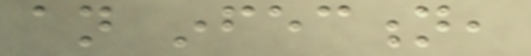an infection,
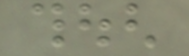though
